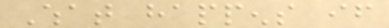What happens if
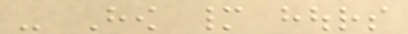- How many hours
